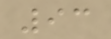93
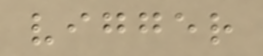vigger
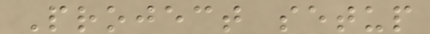Project setup
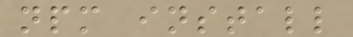npm install
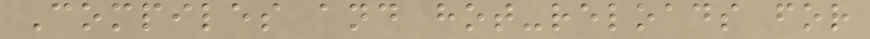Compiles and hot-reloads for
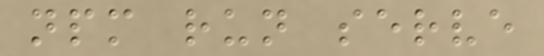npm run serve
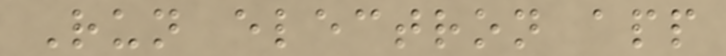Run electron app
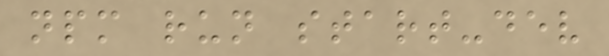npm run start-dev
